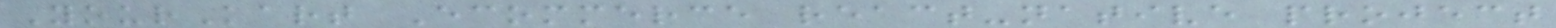YourKart Ecommerce react-native project
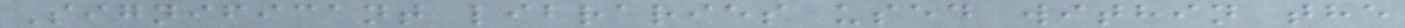Significant libraries used within the
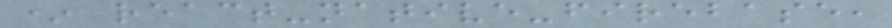* react-native-firebase,
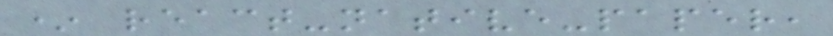* react-native-paper,
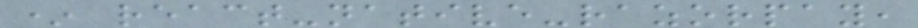* react-native-razorpay,
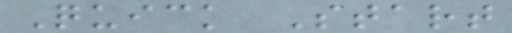Quick Start
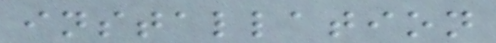installation
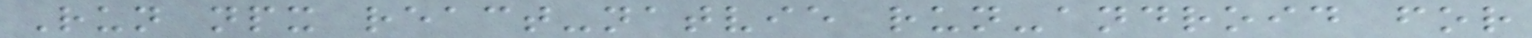Run npx react-natvie run-android for
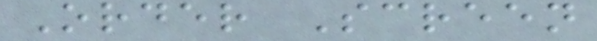Order Screen
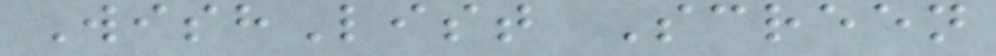WishList Screen
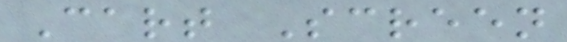Cart Screen
